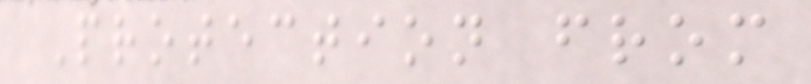Protection from
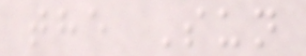the Sun
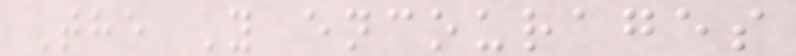The Y encourages
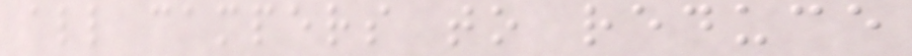all campers to reduce
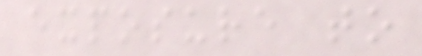exposure to
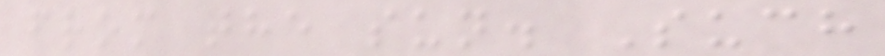from the sun. Such
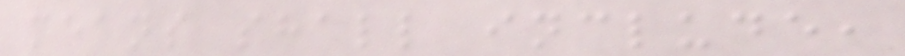means shall include,
